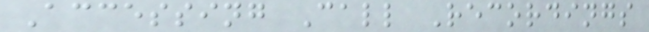Accessing Call Recordings
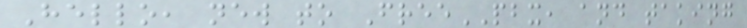Hello, new to FreePBX, and taking
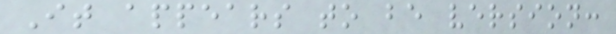It appears to be version:
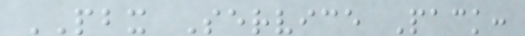PBX Service Pack:
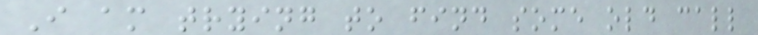I am trying to find some old call
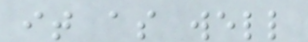it as well
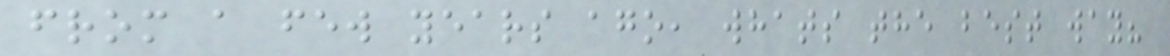from a few years ago, whats the best way?
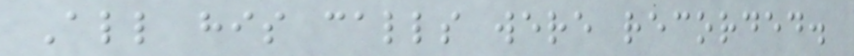All his calls were recorded.
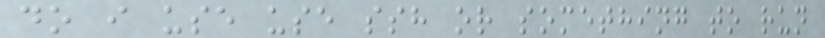do i use use ssh or something to run
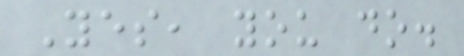Yes, you do.
